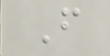F
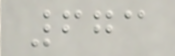673
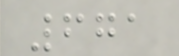671
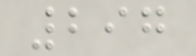297
